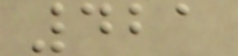421
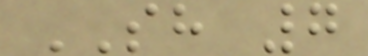SH 7
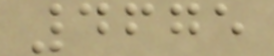4675
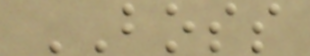BOSS
